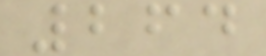264
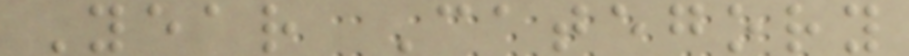Year Category
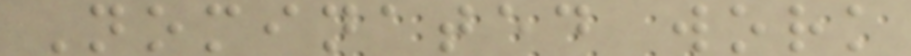Nominated work
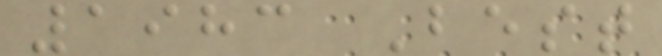1983 Best
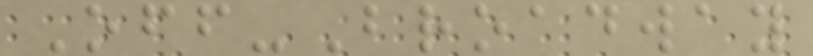Off-Broadway
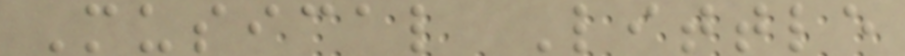Musical Little
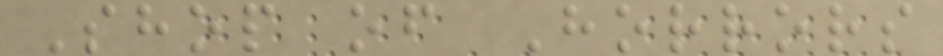Shop of Horrors
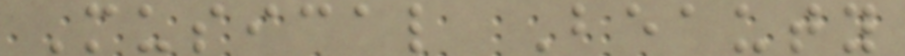Musical Beauty
